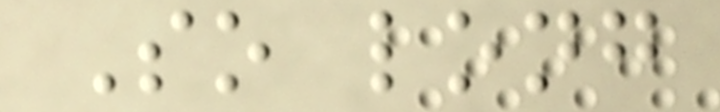So long
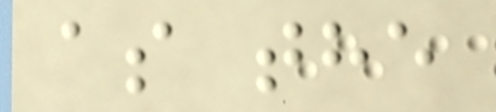as the
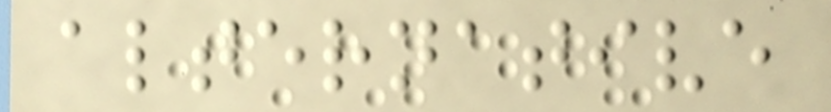alternative
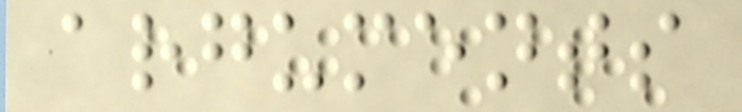arguments
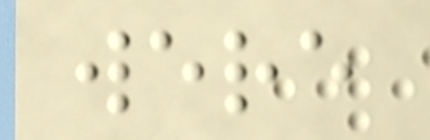were
